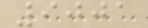9001
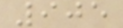905
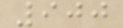900
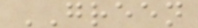GREEN
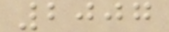2007
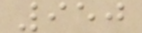950
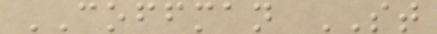COFFMAN ST
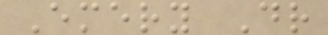Emery Dr
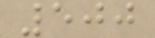500
